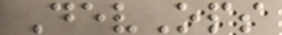DevOps
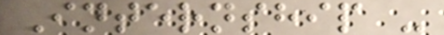Internship -
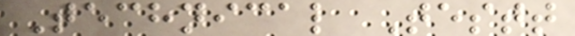Technical Testt
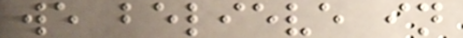we believe in
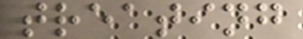treating
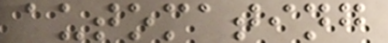automating
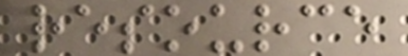resource
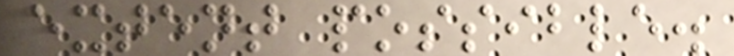extent possible.
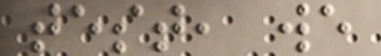test, we
